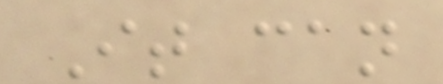It can
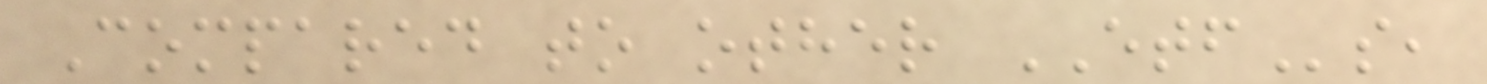Compared to other ETFs,
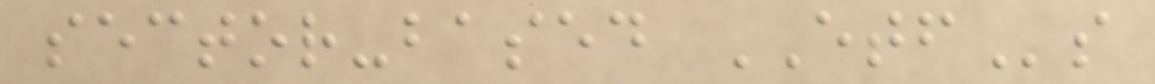sector-based ETFs
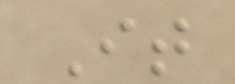It
